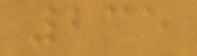235
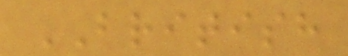BRITISH
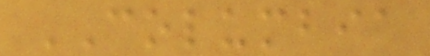COLUMBIA
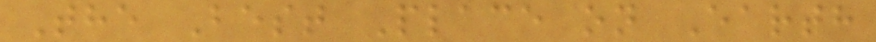The Best Place on Earth
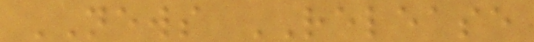NEWS RELEASE
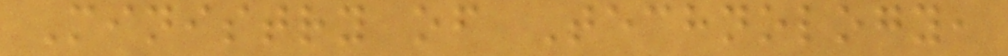Ministry of Technology,
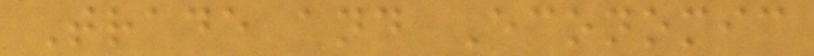Trade and Economic
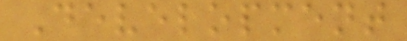Development
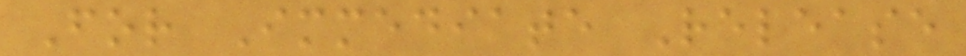For Immediate Release
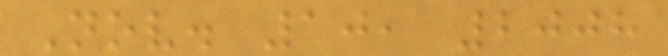Nov. 10, 2008
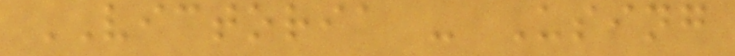VICTORIA - Using
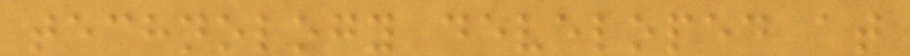technology developed at
